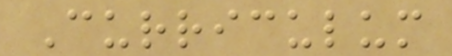Curriculum
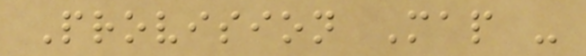Provision Map -
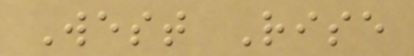West Rise
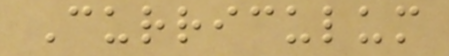Curriculum
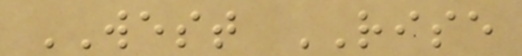WEST RISE
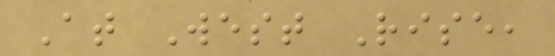At West Rise,
